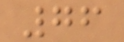76
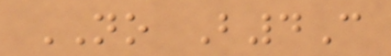NO B4C
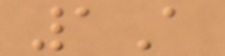1A
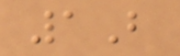1B
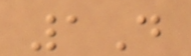1D
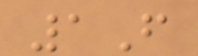1F
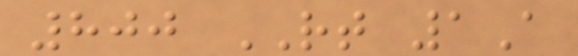800 RT 1A
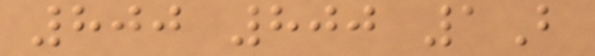800 800 1B
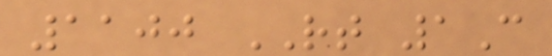1100 RT 1C
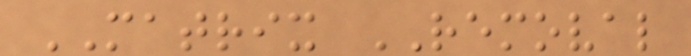MATRIX REMOVAL
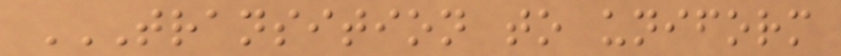TRANSITION TO UNIFORM
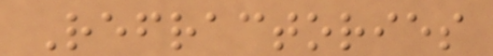Refractories
